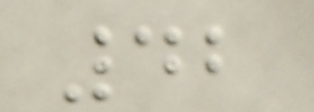42
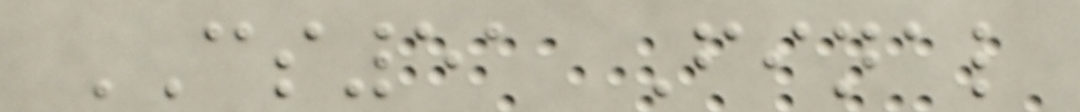CS51 Final
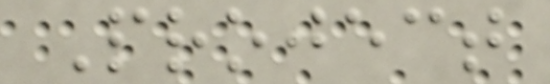Project
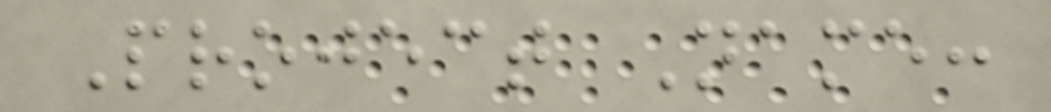Project Name:
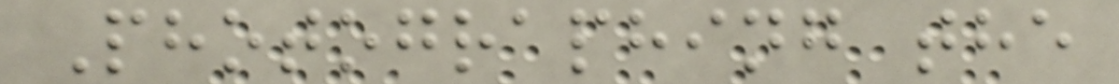Photographing the
